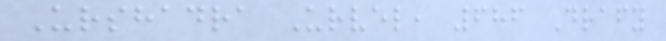Urshadra Urvel, 686 Drafy
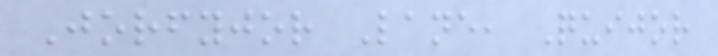Jorfyjor Lane, Quijor
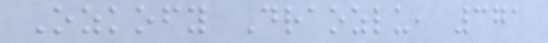Ozkofy Draozlu, 371
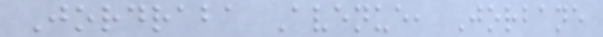Jordraba Avenue, Jorbane
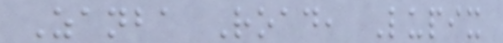Zanba Road, Lupix
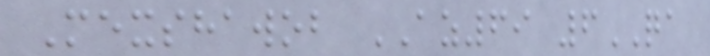Mexshawob AZ69 6QA
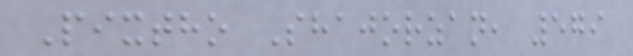Pixtho Shajorzan, 579
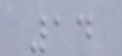14
